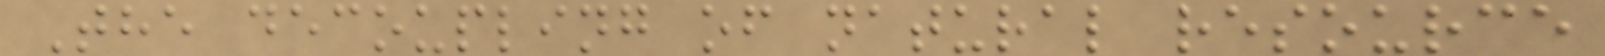The decoupling of natural resource
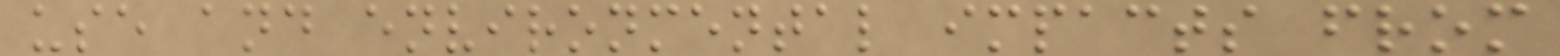use and environmental impacts from
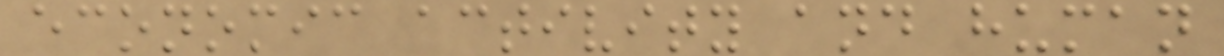economic activity and human
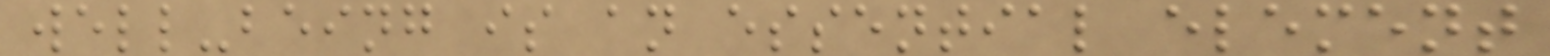well-being is an essential element
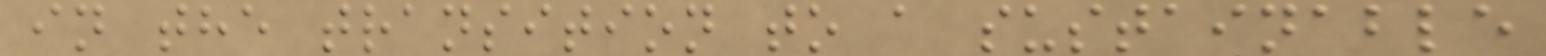in the transition to a sustainable
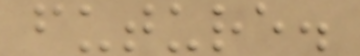future.
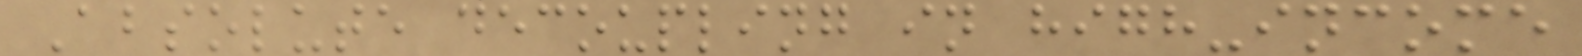Absolute decoupling in high-income
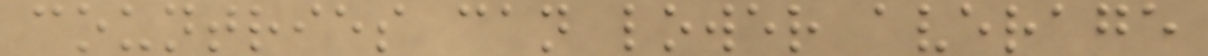countries can lower average
